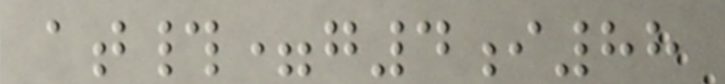at#=g4i88
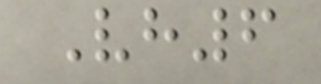Vh6
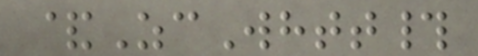&ZcWhtt#
